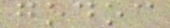godoc
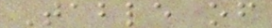Table of
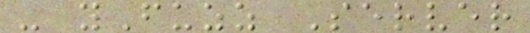- yFuzz Server
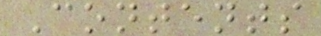Contents
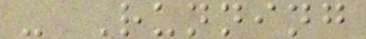- Running
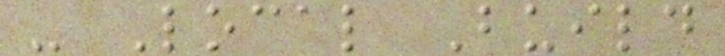- Local Build
